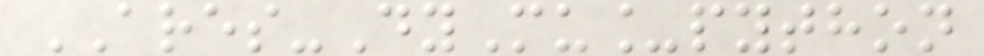ARES-DyMu_python
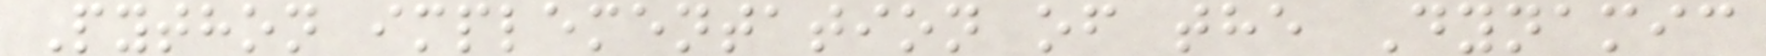Python implementation of the Dynamic
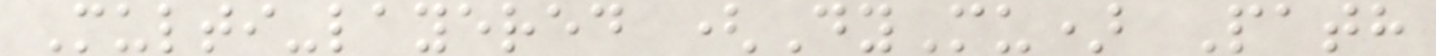Multi-layered (DyMu) Path
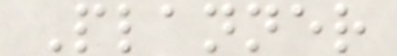Planner
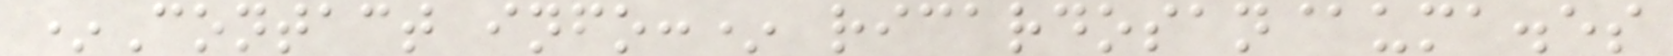*Contact info:* ricardosan@uma.es
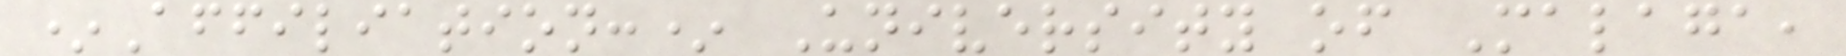*Affiliation:* University of Malaga,
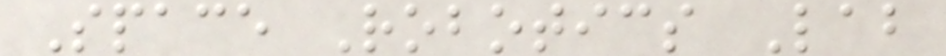Space Robotics Lab
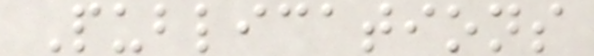Publications
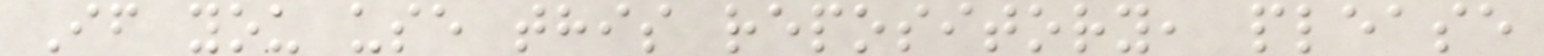If you use this repository, please
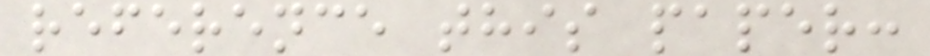reference this paper:
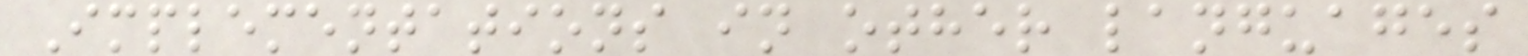Implementations in other languages
